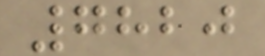7820
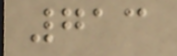713
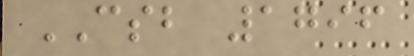CSB 1796
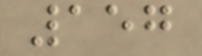157
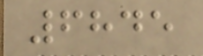6845
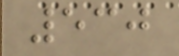530
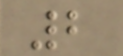2
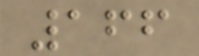166
